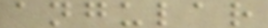angular
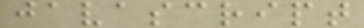javascript
